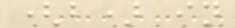(b) in
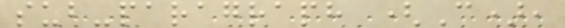sub-paragraph (C),
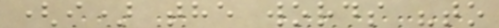(i) the words "to
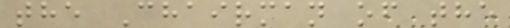the Chairman of the
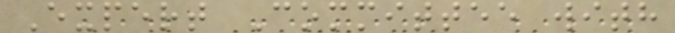Expert Committee with
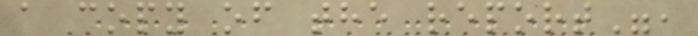a copy of the report",
